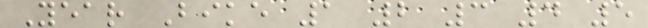Year Bike 1 2 3 4 5
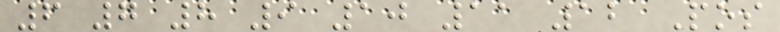6 7 8 9 10 11 12 Pos
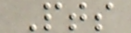Pts
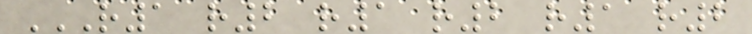R1 R2 R1 R2 R1 R2
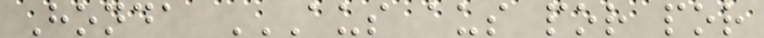Honda AUS AUS POR POR
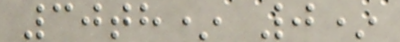30th* 0*
